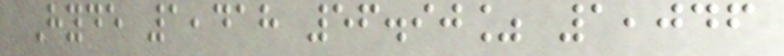Hyde 1,418 56.90% 1,046
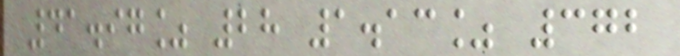41.97% 28 1.13% 372
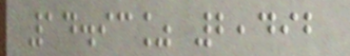14.93% 2,492
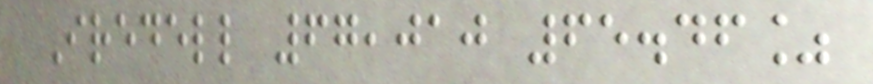Iredell 67,010 65.46%
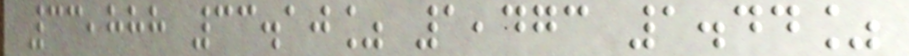33,888 33.10% 1,473 1.44%
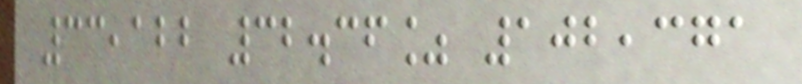33,122 32.36% 102,371
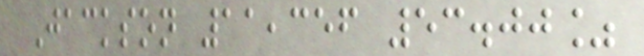Jackson 11,356 53.00%
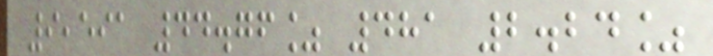9,591 44.76% 481 2.24%
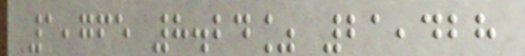1,765 8.24% 21,428
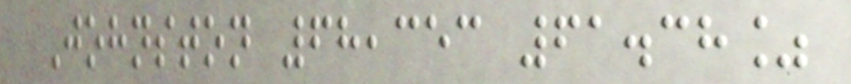Johnston 68,353 61.38%
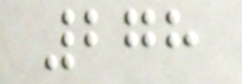278
